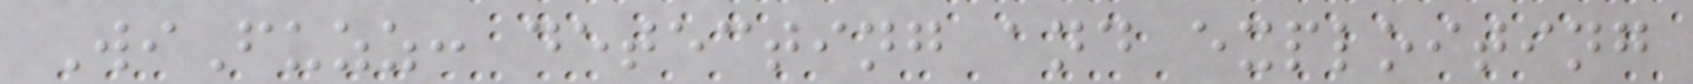WiFuzz: detecting and exploiting
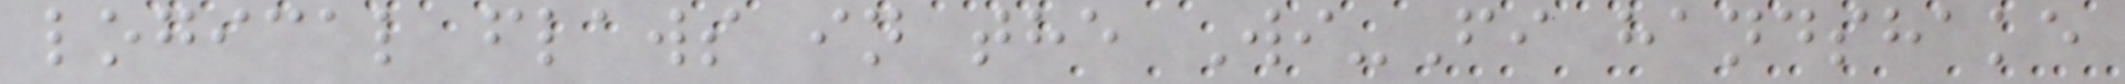logical flaws in the Wi-Fi handshake
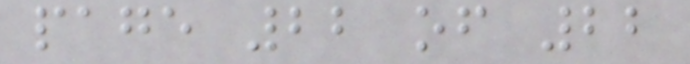page 22 of 22
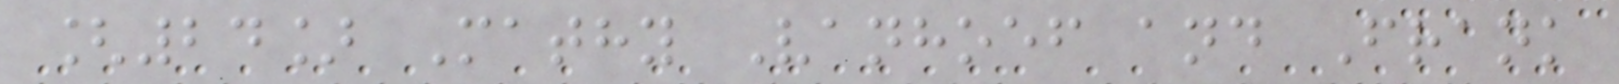[24] Mathy Vanhoef and Frank
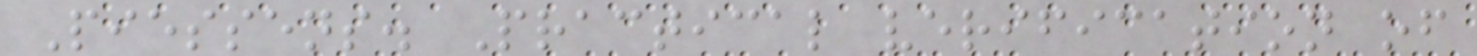Piessens. Practical verification of
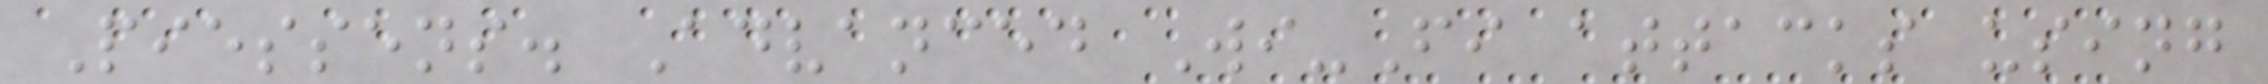Piessens. Advanced Wi-Fi attacks using
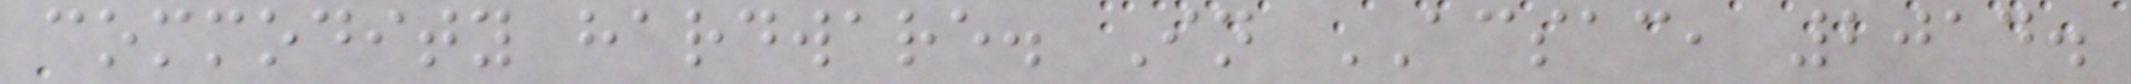commodity hardware. In ACSAC, 2014.
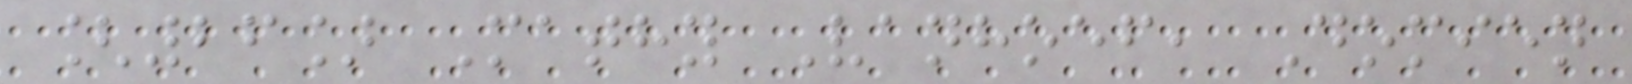[26] Mathy Vanhoef, Domien
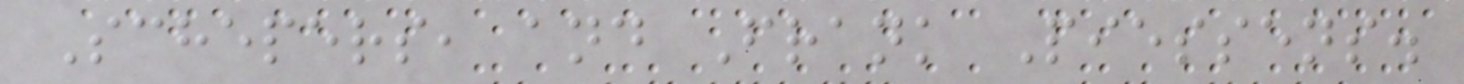Schepers, and Frank Piessens.
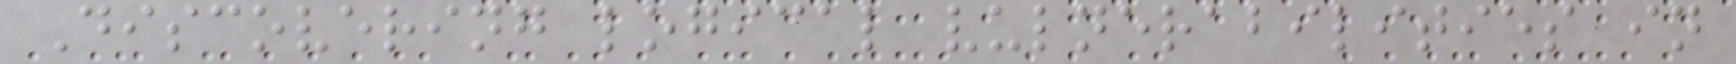Discovering logical vulnerabilities in
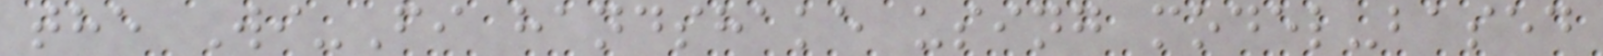the Wi-Fi handshake using model-based
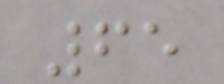65
